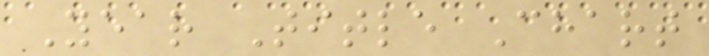Year Title Chart
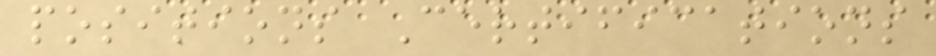positions Certifications
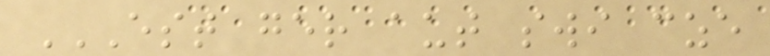EST GER AUT SWI CZE
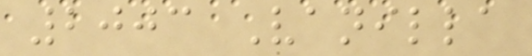2003 Vanilla
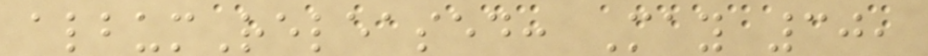albumReleased: May 30,
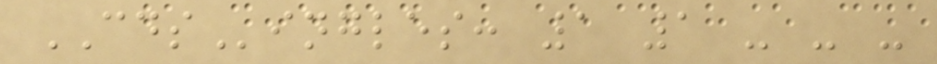CDSingles: 1 1 - - -
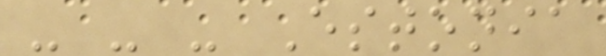- - - Estonia
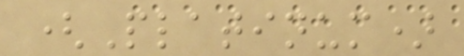(Platinum)
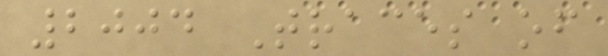2004 Traces of
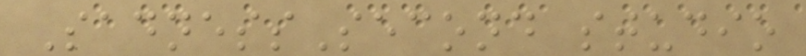SadnessSecond studio
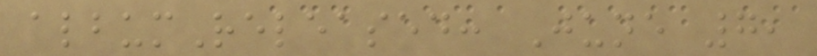albumReleased: June 7,
